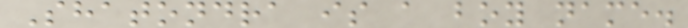Shatondra is a boy name.
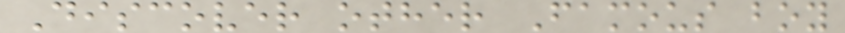Discover other Famous boy
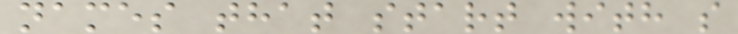names that start with s
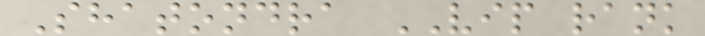Shatondra VIP rank
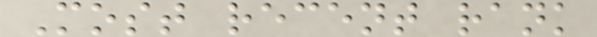Most recent rank
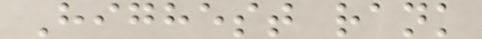Highest rank
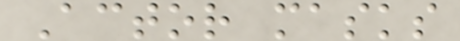Actor masks
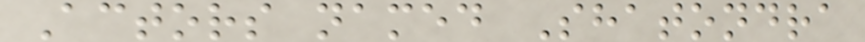Actors named Shatondra
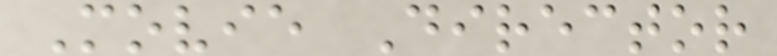Movie Director
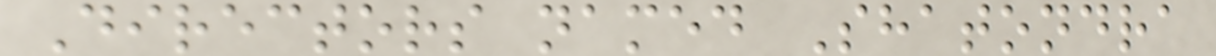Directors named Shatondra
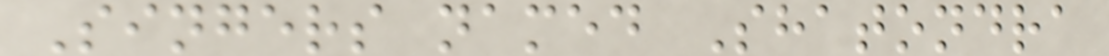Singers named Shatondra
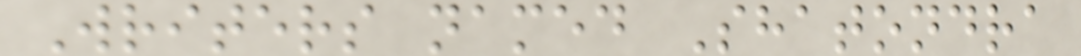Writers named Shatondra
